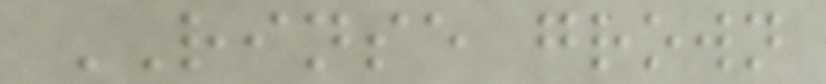RINSE grown
